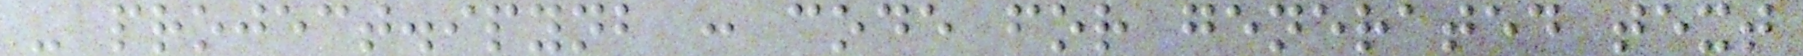- project.ipynb : code for generated text
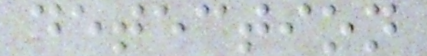detection
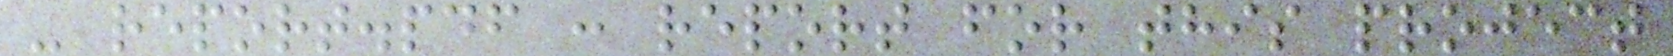- report.pdf : report for this project
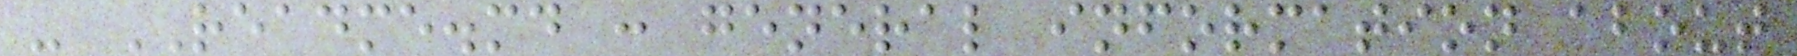- README.md : general information about
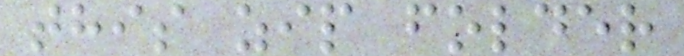this zip folder
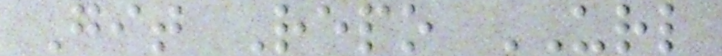Git Repo URL
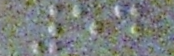54
